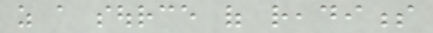as a source of readiness
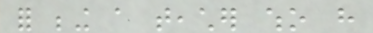for being a teacher who have
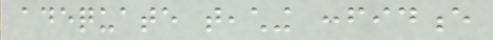adequate teaching confidence
